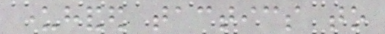underhanded tactics to
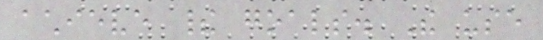achieve their goals. The use
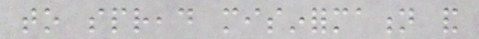to spread misinformation and
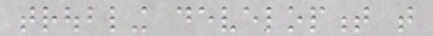troubling development that
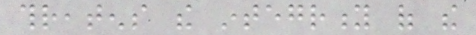threatens the integrity of the
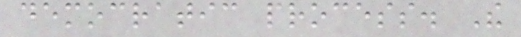democratic process. The
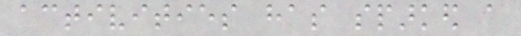activities has sparked a
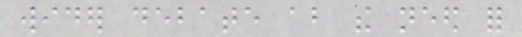wider debate about the need for
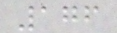176
